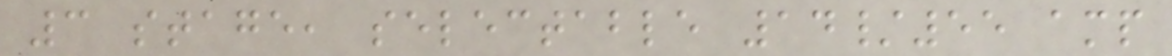3 stage, selectable 14/55 amp
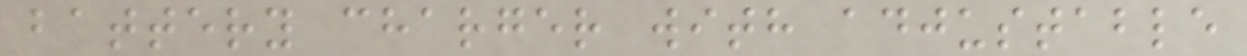battery charger with adjustable
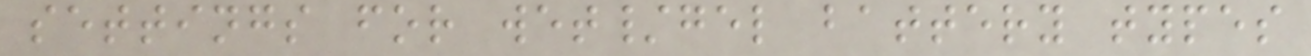settings for wet/gel battery types
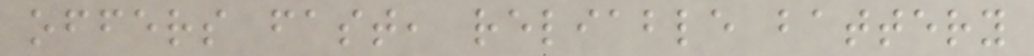offers fast, reliable battery
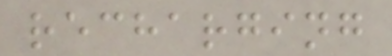recharging
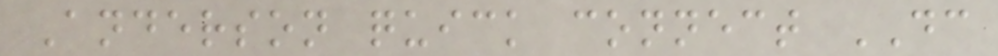Anderson quick connect DC
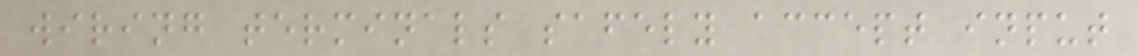wiring terminals safely accept input
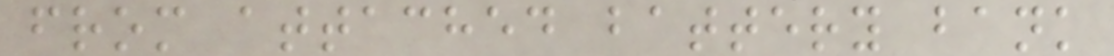from attached battery bank
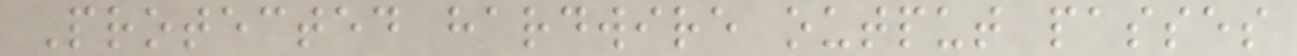Protected hardwire output passes
